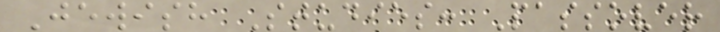Jewish Studies: Passover
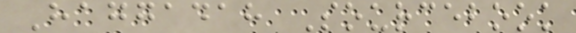Haggadah Sourcebook
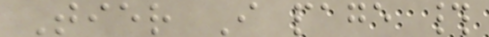Tier I page #
